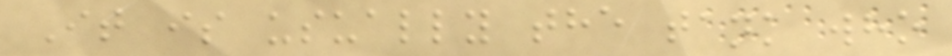It is usually the tank who
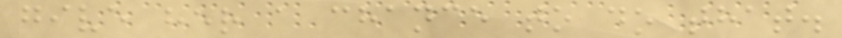give her a chance to do that.
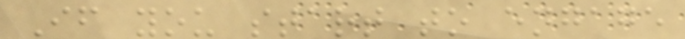If you start to engage
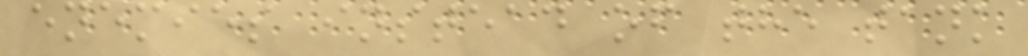enemies instead of the tank
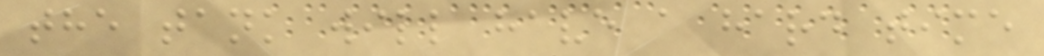the tank will have a hard time
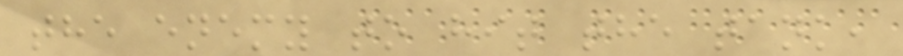the enemy to hit the tank,
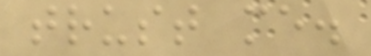trust me.
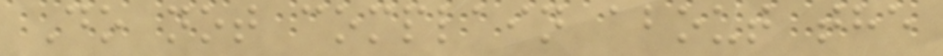Do not complain about the
